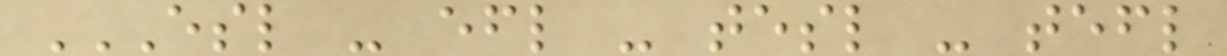ESL - EFL - TESL - TEFL
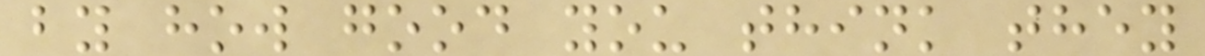by how good you think they
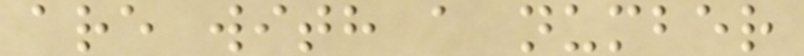are with a number
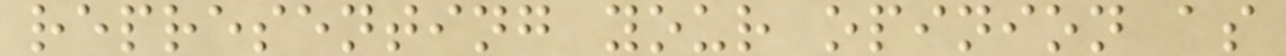representing your opinion as
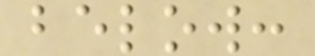below:
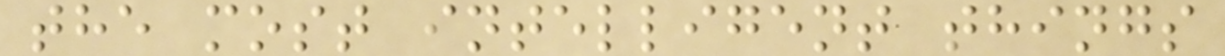the most intelligent things
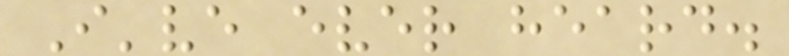I've ever heard.
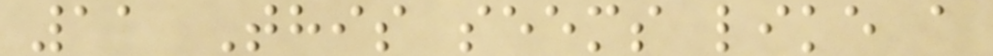11 This seems like a
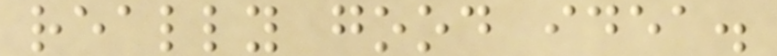really good idea.
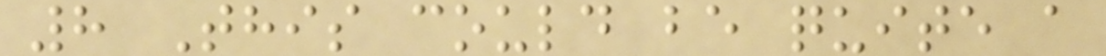8 This could be quite a
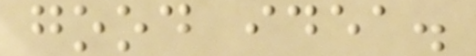good idea.
